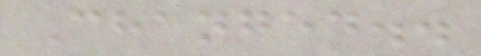Changed..
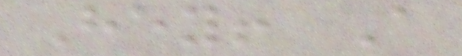Hey! A
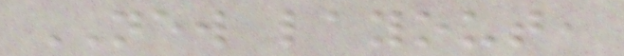NEW layout,
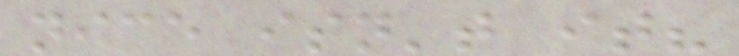nice isn't it?
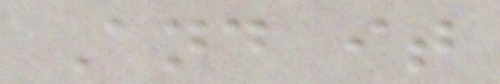And it
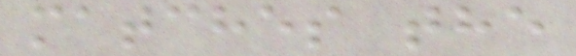matches the
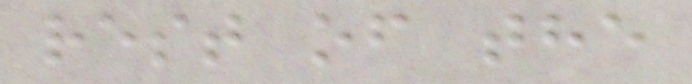rest of the
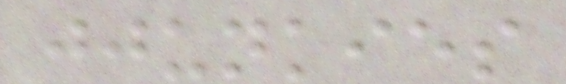jjunkies
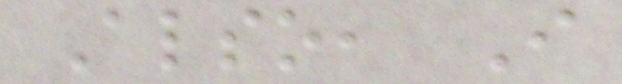Also, I
